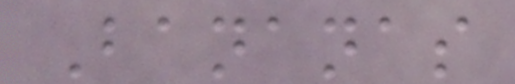Bananas
